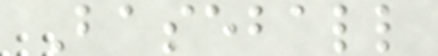Baseball
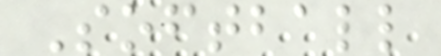Softball
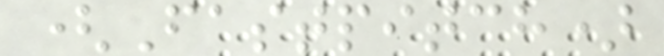(Fastpitch)
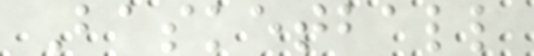Basketball
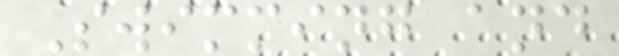Swimming and
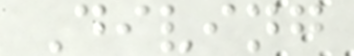Diving
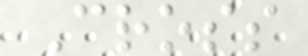Cross
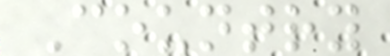Country
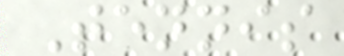Tennis
